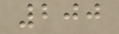200
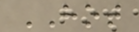HOT
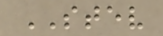STEV
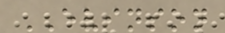EVINSON
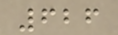626
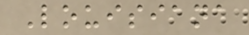Louisiana
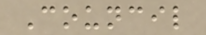Council
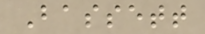Bassett
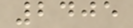2405
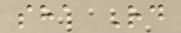sha Rd
